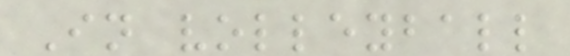In volleyball
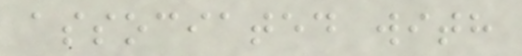associated with
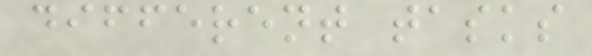different tasks
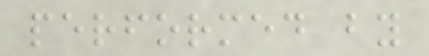performed by
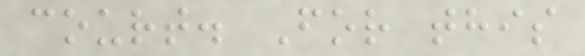court. For this
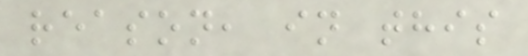reason, in this
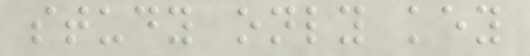study only key
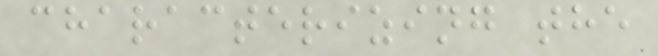characterizing the
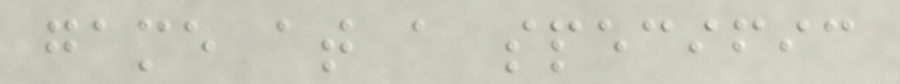game at a specific
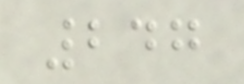247
